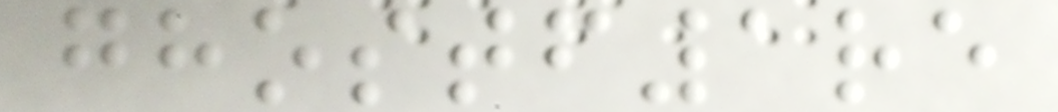ghostf1re
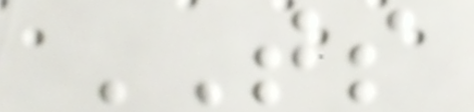TS
